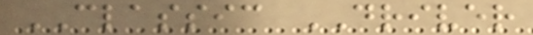CLASSIC DRIVER
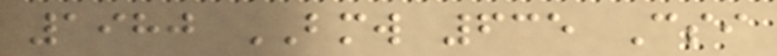1980 BMW 635 Csi
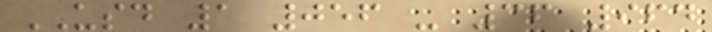USD 1 056 - 36 964
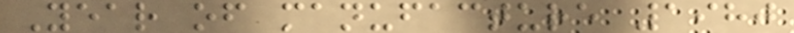Year of manufacture 1980
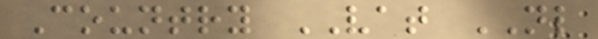Country VAT NL
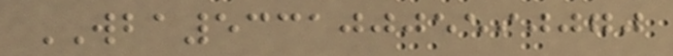WBA53310005590070
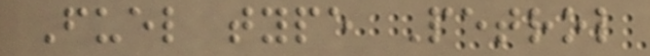Fuel type Petrol
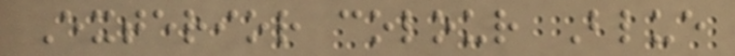Exterior colour Blue
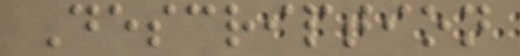Description
